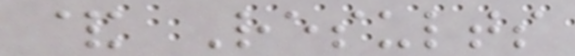& Results
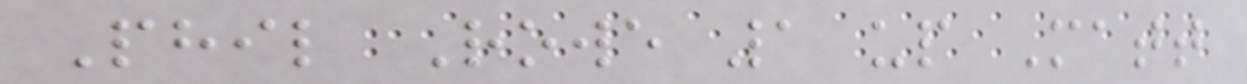Phil Rowe 1 up Matt
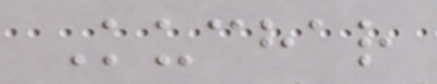Kuchar
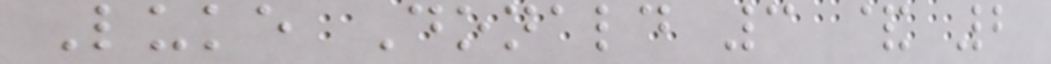Luke Donald 3 & 2
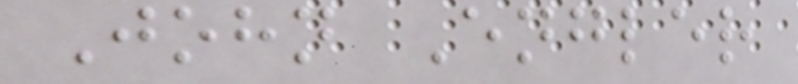John Engler
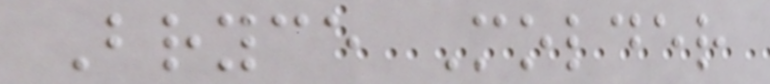Bryce Molder
